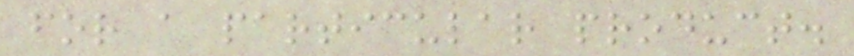for a particular product.
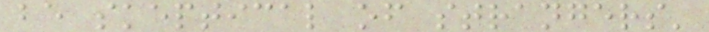be skeptical of strangers'
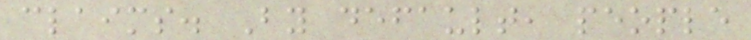claims. By default, people
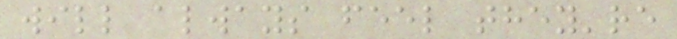will always feel they're
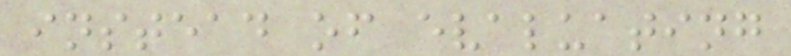instead of evaluating
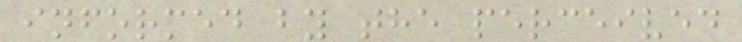informed by the perceived
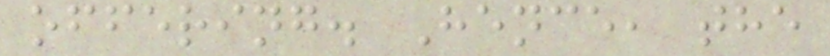offering. Hence, the
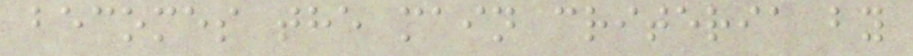becomes the main criteria by
